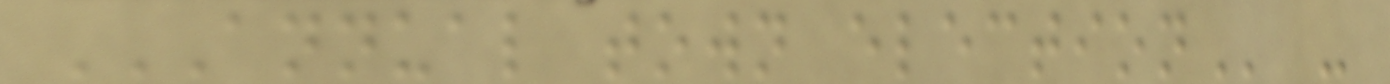ANNUAL TOWN ELECTION -
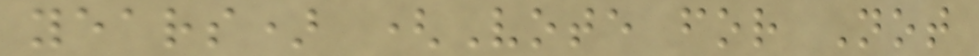years) (Vote for Not
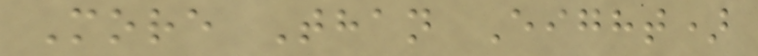More Than Eight)
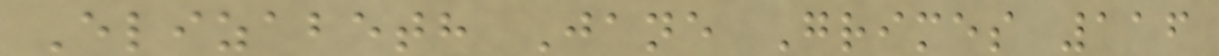Elizabeth Jane Grimes 116
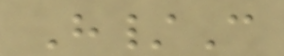H/C
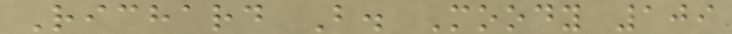Richard B. Moody 109
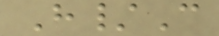H/C
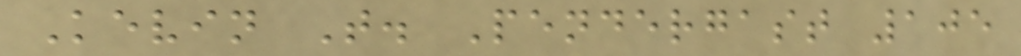Kevin T. Pendergast 105
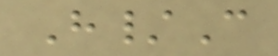H/C
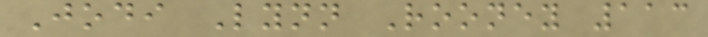Jodi Lynn Rooney 113
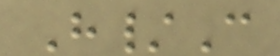H/C
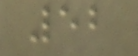52
